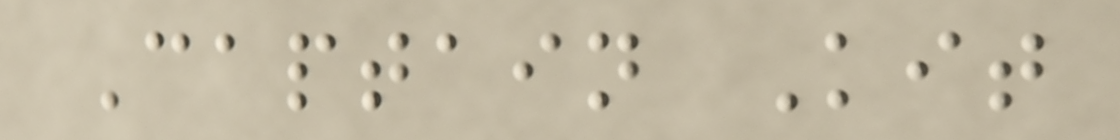Captain Kit
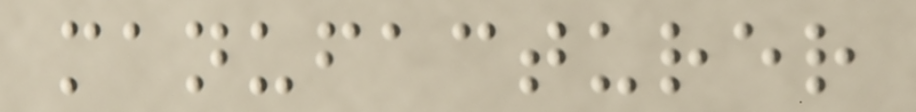manufacturer
